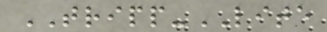TRIPP-LITE
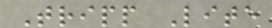Tripp Lite
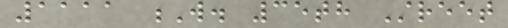1111 W. 35th Street
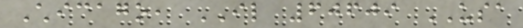Chicago, IL 60609 USA
